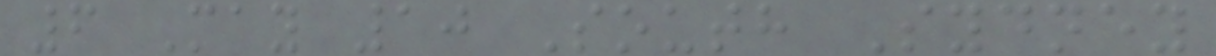6 May 10 South Sydney
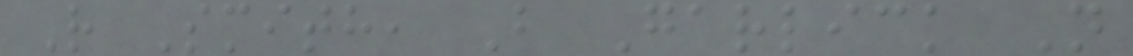R Smith, B Garlick N
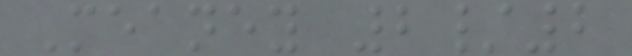Meaney 2/2
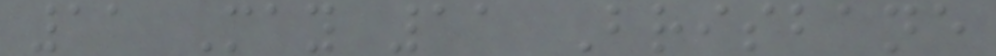11 May 11 Brisbane
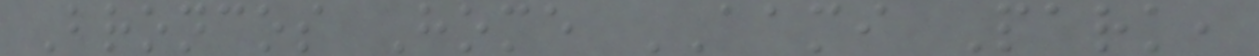Broncos Home AAMI Park,
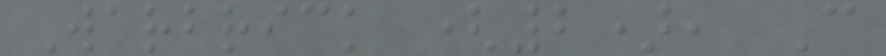Warbrick (2), C
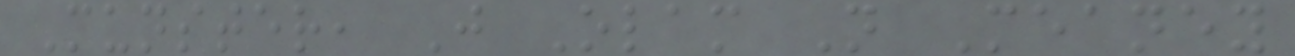Munster, J Olam N Meaney
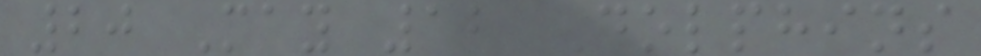20 May 12 Dolphins
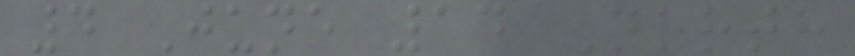4 June 14 North
